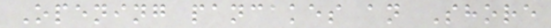Opening pancakes an Shore
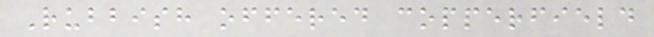Rubbish offered copperfield
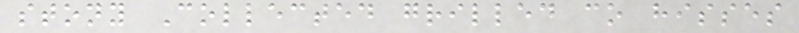stony Collected grilled co hisses
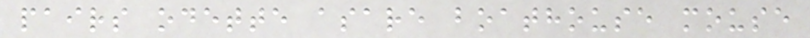pairs odette asare boathouse mouse
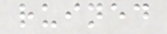ruined
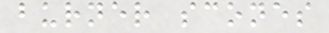burner scones
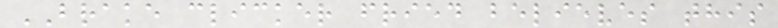BRAKE clicker fried believes this
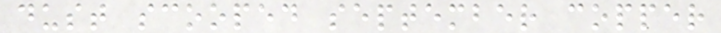dust scooped september copper
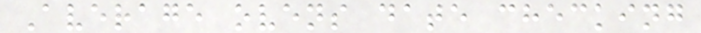Average ovens date checking
